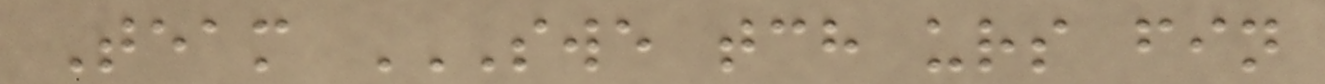Team SWE TCH URS FIN
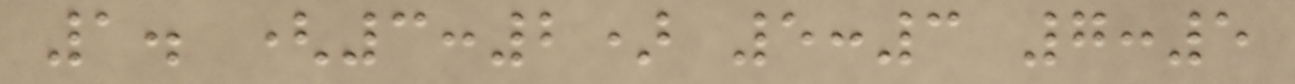1. (3:2) 5:3 7:5
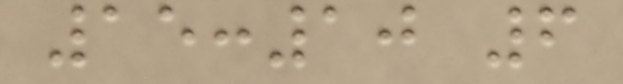15:10 6
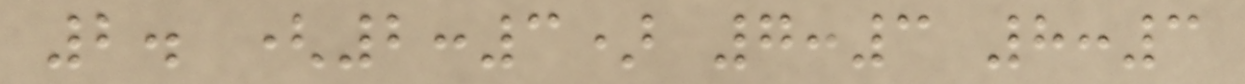2. (2:3) 7:3 8:3
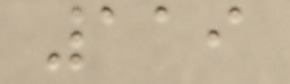119
